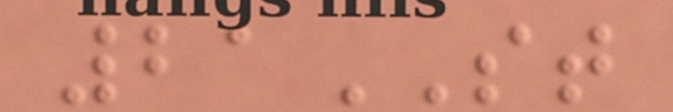21ST
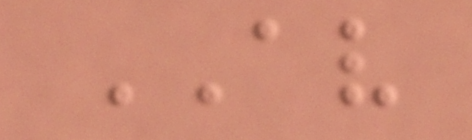AV
